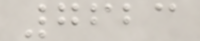7623
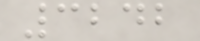3242
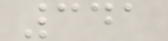341
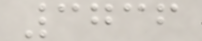3736
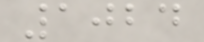1024
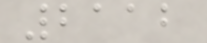2112
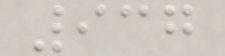937
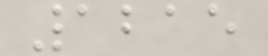1215
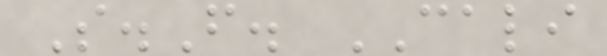S.F. CALI
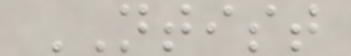NTIST
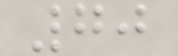70
